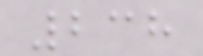238
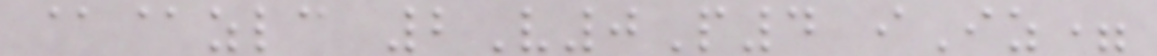@@zlc 2V0P4 iIz=
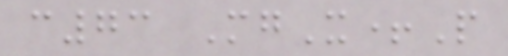c73 MgX+P
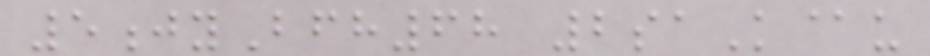5jyBfh68 2saK@u
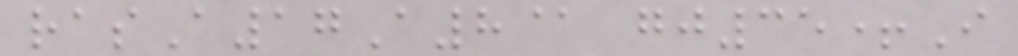rasA17A8@ gj35+I
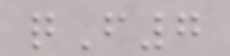qF7
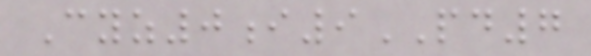Cyz0i9PD7
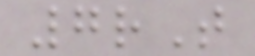7rT
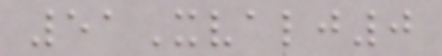51Xvalj0
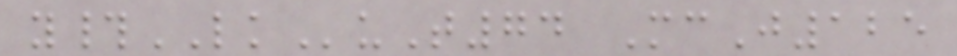y#LKuT74 McJ125
